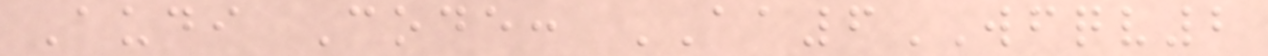Audi Code: AA6WFQV2
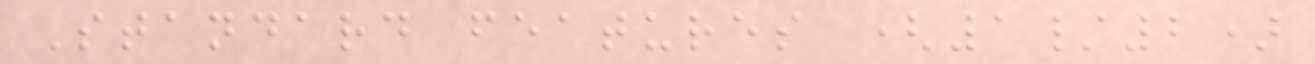Standard features (1/2)
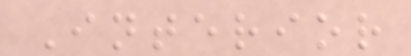Interior
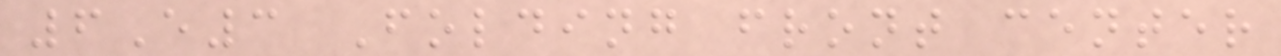6E3 Folding front center
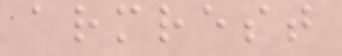armrest
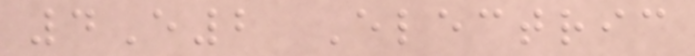4E2 Electric
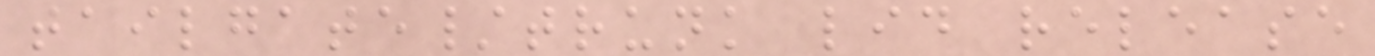tailgate/trunk lid release
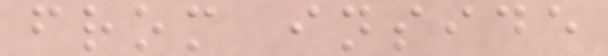from inside
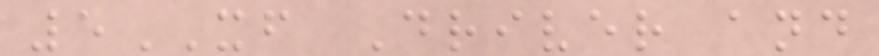5XF Driver and
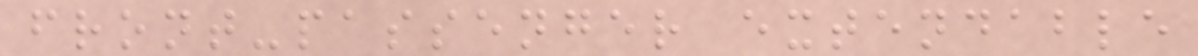front-passenger extendable
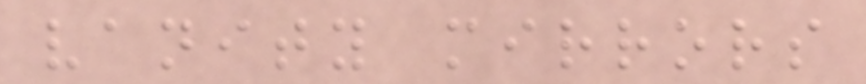vanity mirrors
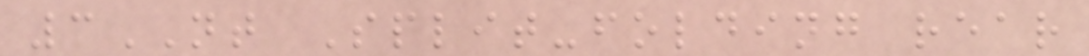3NT Split-folding rear
